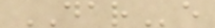DARe
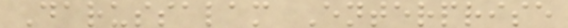Darussalam Enterprise
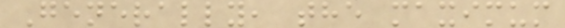Generally, the maximum
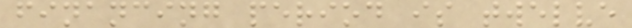financing period is twelve
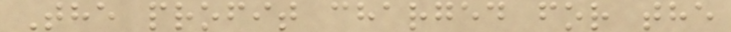The profit charged for the
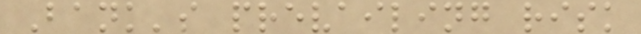Bank's prevailing risk
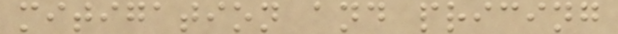mitigation and pricing
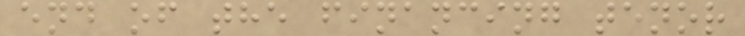end of the financing tenor
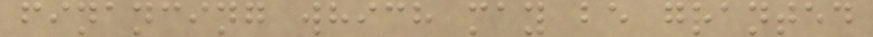financing which may be granted
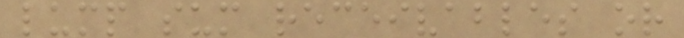lump sum receivables or
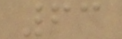63
